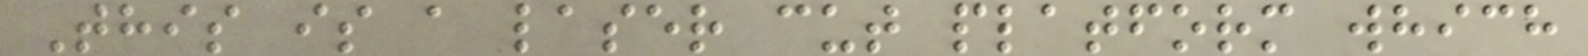This is a laser cut platform which
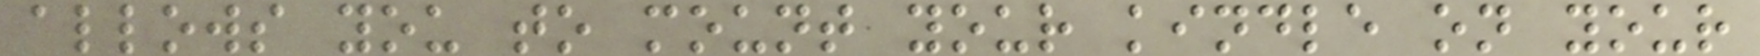allows you to mount your kindle on your
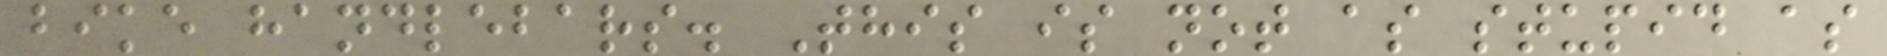bike handlebars. This is not as stupid as
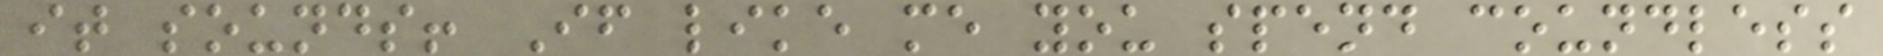it sounds! If like me you spend coundless
